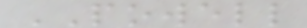POWELL
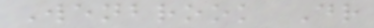Wenbrook Dr
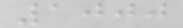1000
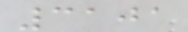3101
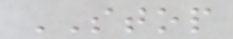STOP
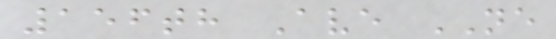156th Ave NE
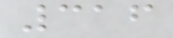316
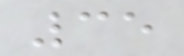35
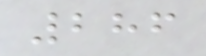286
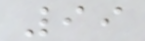99
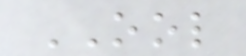OOL
